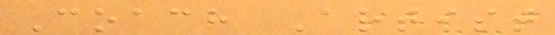Coach Artist
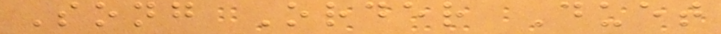Song Order Duet
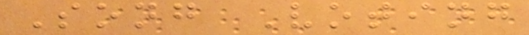Song Voting
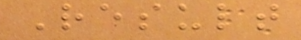Result
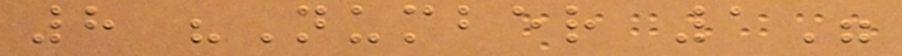8 "Number 1"
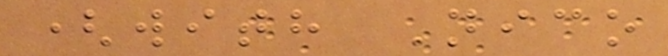(with Nico
